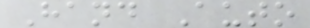Hand Auto
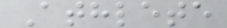Athlete
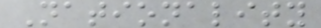Nationality
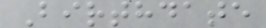Birthdate
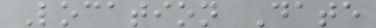Location Date
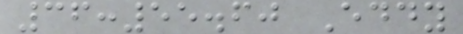36:55.60 Eddy
